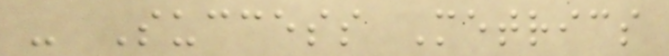- Success Metrics
